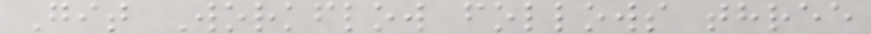Git Workflow follows three
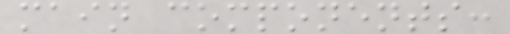main components:
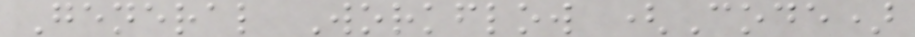General Workflow (Code)
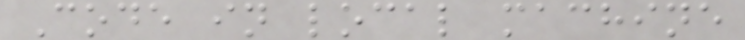Code in local machine
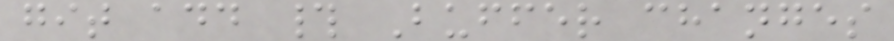git add # Buffer changes
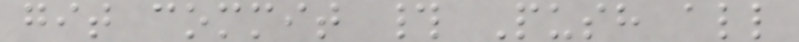git commit # Push all
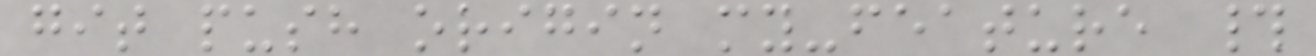git push origin my-feature #
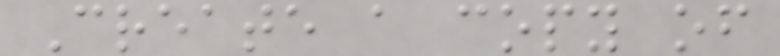Create a copy of
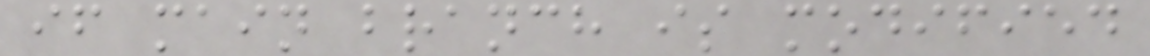if main branch is modified
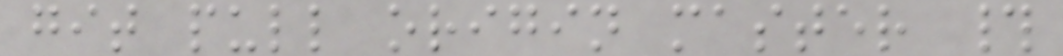git pull origin master #
